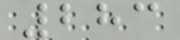283
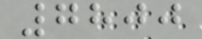7800
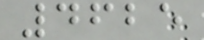4625
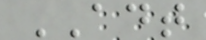ADT
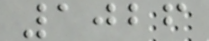1026
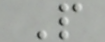P
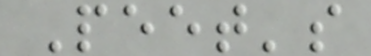Peet's
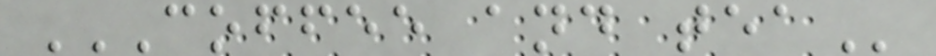COFFEE AND TEA
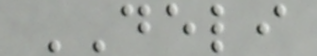DELI
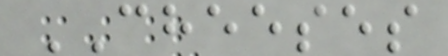CHEESES
